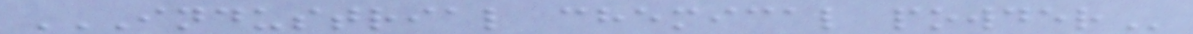INDUSTRIAL CHEMICAL POWDER
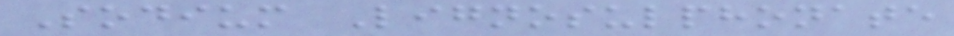Sodium Lignosulphonate
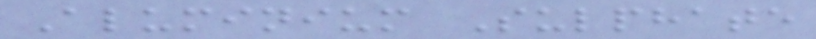Aluminium Sulphate
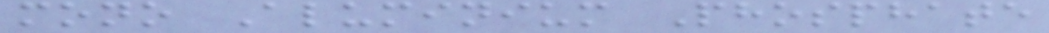mono Aluminium Phosphate
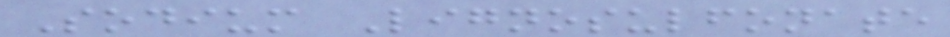Sodium Lignosulfonate
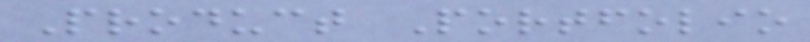Product Portfolio
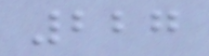227
